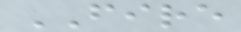FIRE
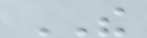THE
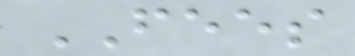FEES
